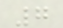7
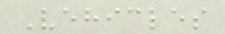Vehicles
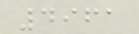4961
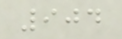904
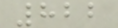822
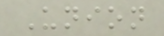Union
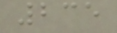235
